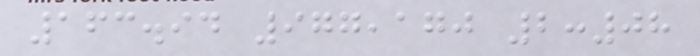163.94 977,170 2:08
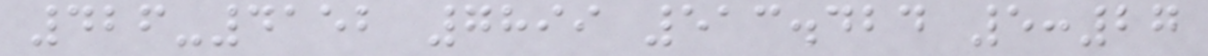426-4152 7899 513.424 5:27
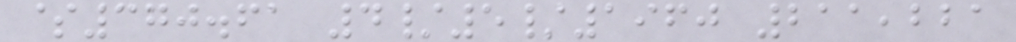$370.61 4/5/1960 211,221
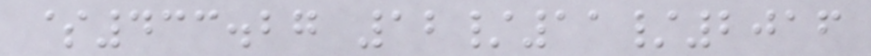$433.27 12/11/2016
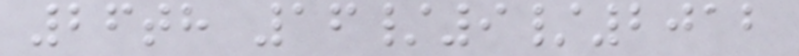26th 16/9/2012
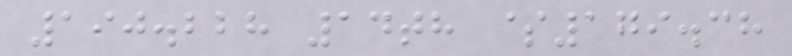190.228 14th $179.38
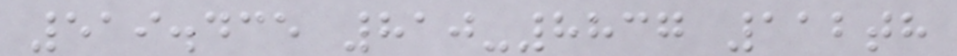519.435 810-8837 112th
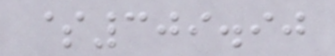$309.90
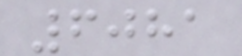6081
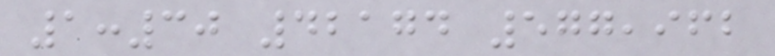1:30 42174 577,962
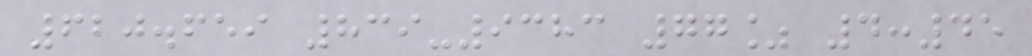620.659 839-9383 77% 4:45
